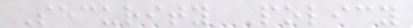Security Policy
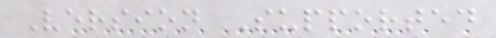Version Supported
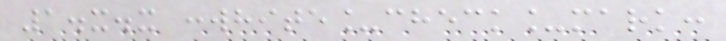1.x.x :white_check_mark:
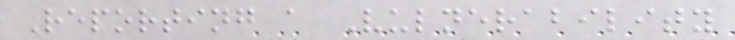Reporting a Vulnerability
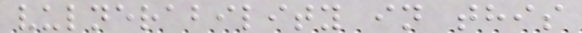vulnerability in this
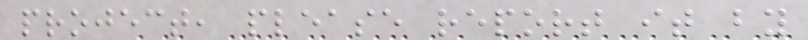project, please report it by
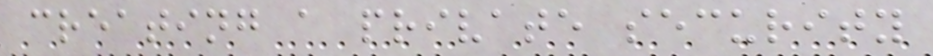creating a private security
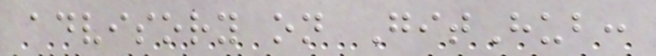advisory on GitHub:
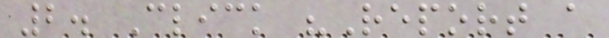2. Click "Report a
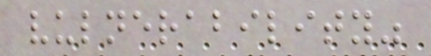vulnerability"
